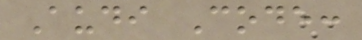Audi Code:
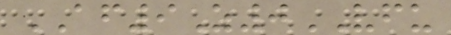AF9Z0VFU
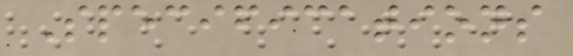Specifications
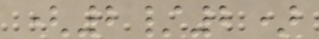(2/2)
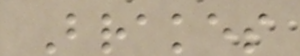Brakes
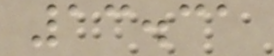13.31
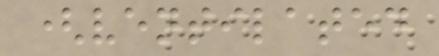(ventilated
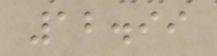12.99
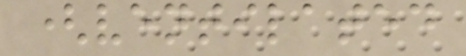(ventilated
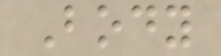Body
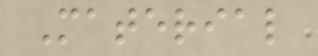Material
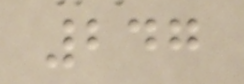247
